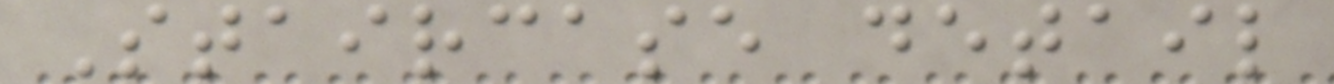Staircase detail
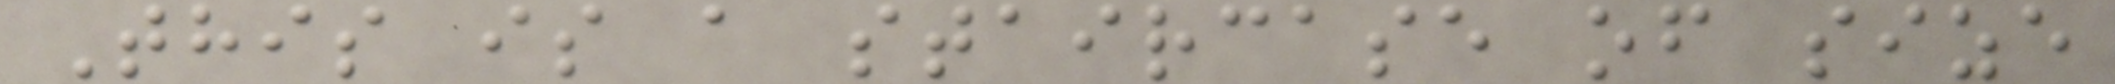This is a staircase of size
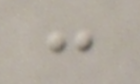:
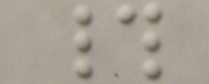#
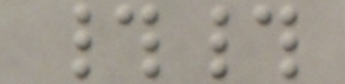##
